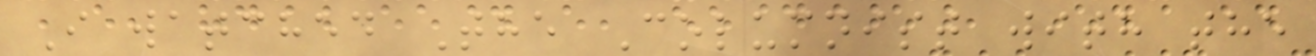I watched The Columnist with the
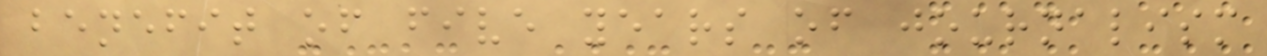benefit of five years of journalism
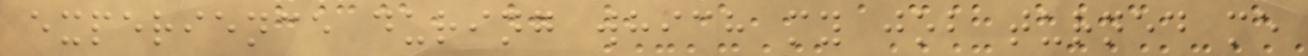experience during which my job turned me
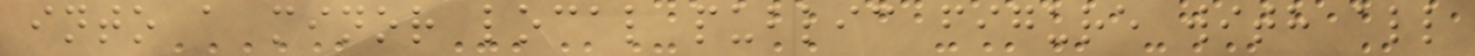into a minor local public figure with all
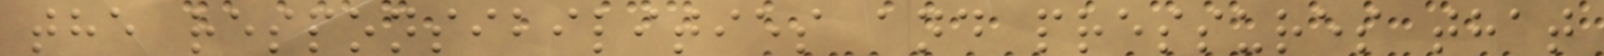the responsibilities and pressures that
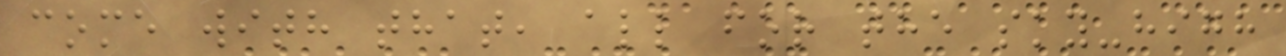come with that, all for the sky-high
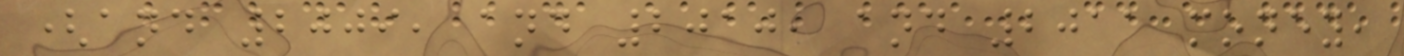(and 2009, and 2010, and 2011 money,
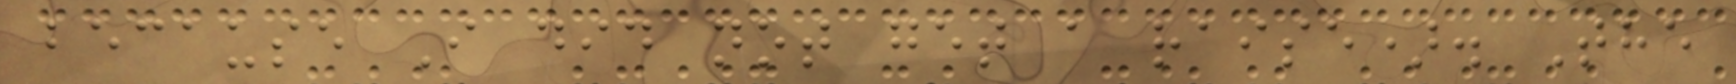because I did not get a raise). The
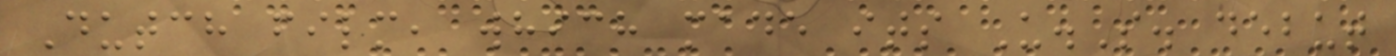Dutch film, which made its U.S. debut
